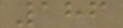186
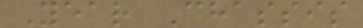Year Chassis
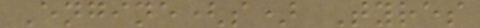Engine(s) Tyres
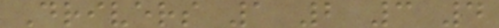Drivers 1 2 3 4
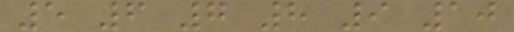5 6 7 8 9 10
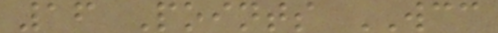16 Points WCC
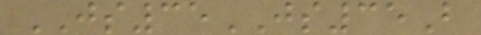JS35JS35B
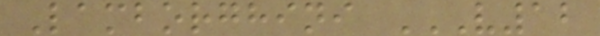Lamborghini V12
